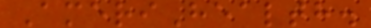AmeriHealth.
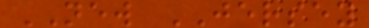NEW JERSEY
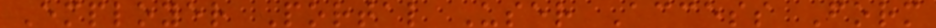Employer Portal User Access Form
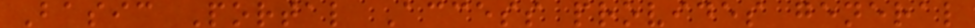Basic Portal Access provides general
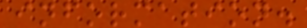information.
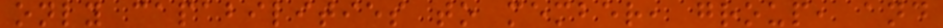only capabilities to member, group, and
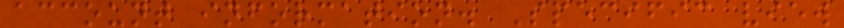account information. Specific view
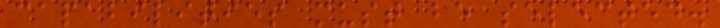capabilities must be selected.
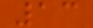13
